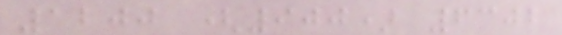1200 (900) 6302
